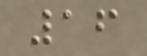16
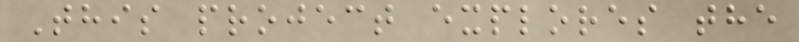This project explores the
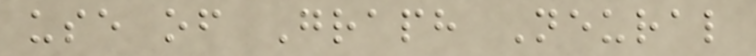use of Graph Neural
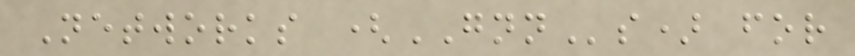Networks (GNNs) for
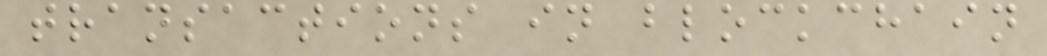transactions in blockchain
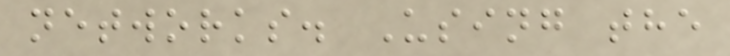networks. Using the
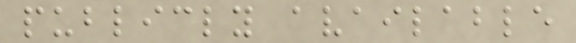publicly available
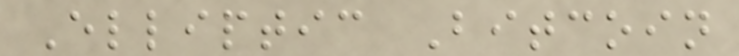Elliptic Bitcoin
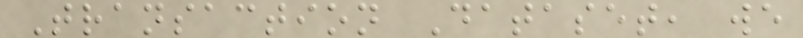Transaction Dataset, we
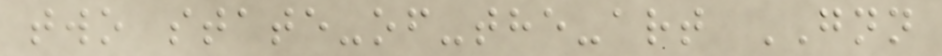two state-of-the-art GNN
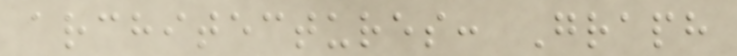architectures: Graph
